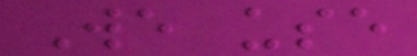We use
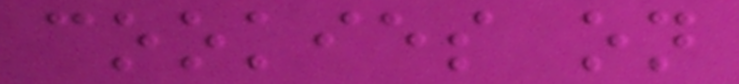cookies on
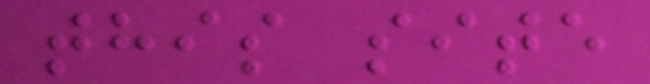this site
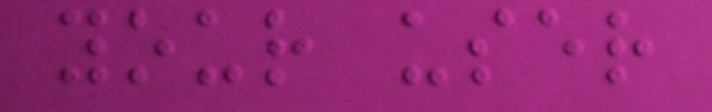your user
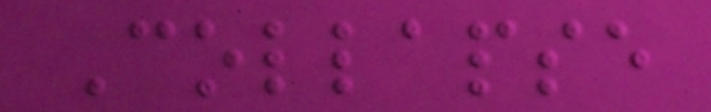Collapse
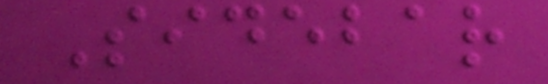Sidebar
